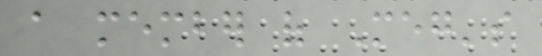a member of Meg's
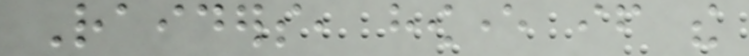Raiders, however if the
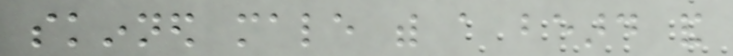skinned male with a beard and
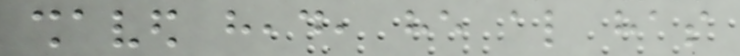shaved head, he also has
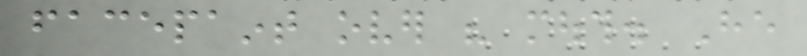facepaint over his mouth. He
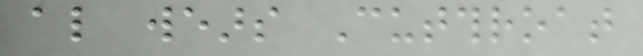also wears Cutthroat
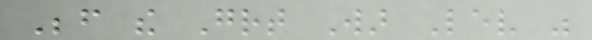Before the Great War Lev was
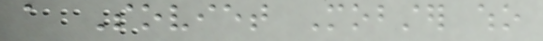a Soviet Mobster who
